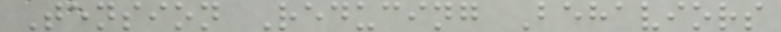Tension Reducing Behaviors
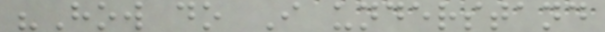"How do I understand
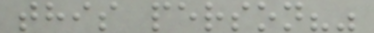this person?"
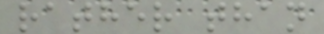rather than
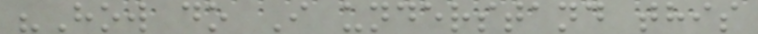"How do I understand this
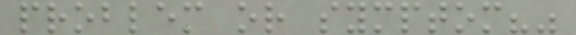problem or symptom?"
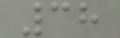38
